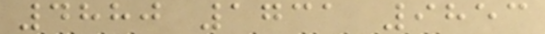4880 1731 9853
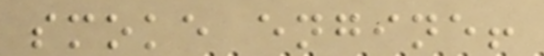smoke engine!
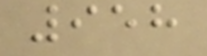958
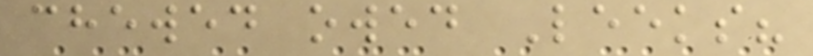chewed owed Leeks?
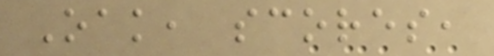Oak, scores,
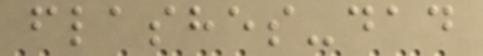flashes-dad
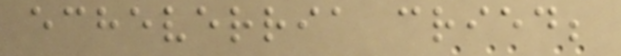echeverria cried;
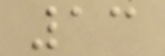13
